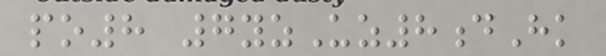po8 7yzUz8dHk
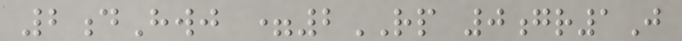2dHwj =2RP 0gr1J
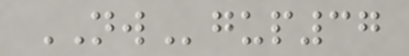NWgup37
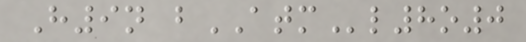H9n bATMl8o0
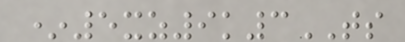*5xz9k3TS
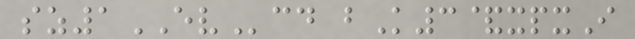sz1EVcd bK3&xpxI
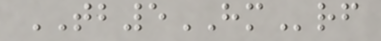TB5HMrf
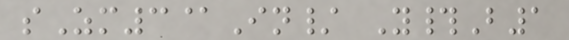sZm3@In/ Y#B1
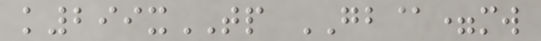k299xTP GB@=mw
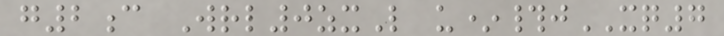g2c Wrl0zxL u*#jXQ7
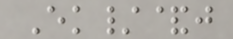Ek/&j
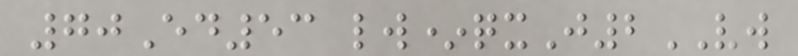70Ed53 lw*qxJ2VW
